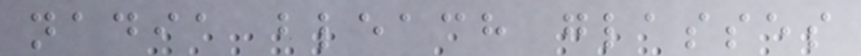nadia bleach glasses
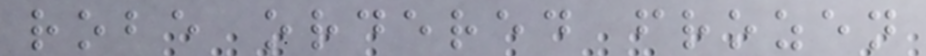robe ordered frozen
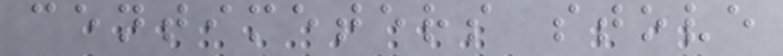centimeters stove
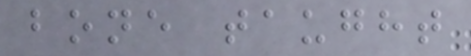bone taught
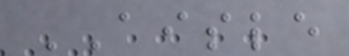AISLE
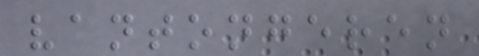vantongeren
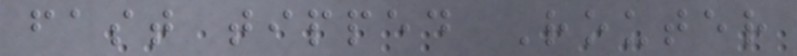fast tipped Router
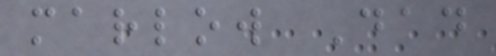marlow Dad
